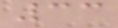33
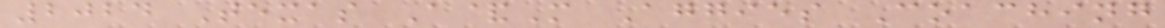2024 Texas A&M Aggies Coaching
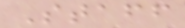Staff
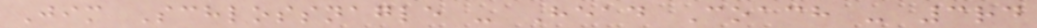Jim Schlossnagle - Head Coach - 3rd
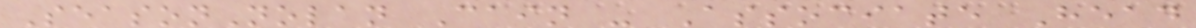SeasonNolan Cain - Associate Head
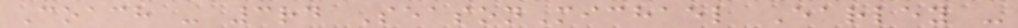Coach - 3rd SeasonMichael Earley -
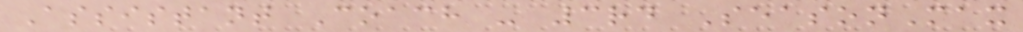Assistant Coach - 3rd SeasonMax
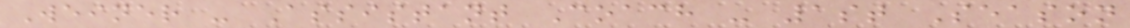Weiner - Assistant Coach - 1st Season
